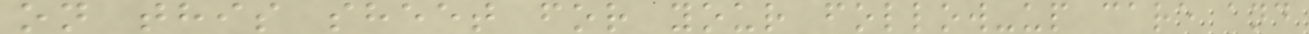on this sheet for your follow-up care and
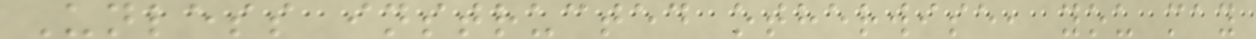Unless instructed otherwise, you may
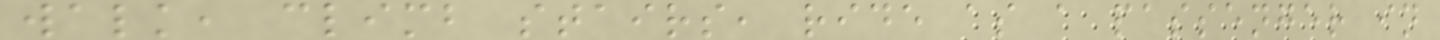walk, climb stairs, ride as a passenger in
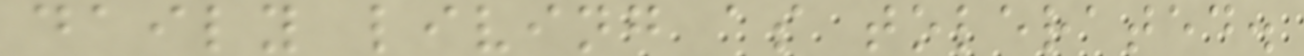daily living as tolerated.
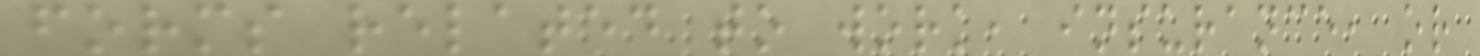forms related to work, insurance, or
